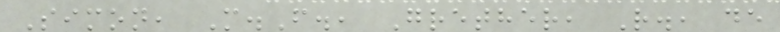Simon, M.F., Grether, R., de
